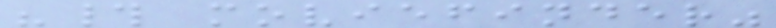"# moviefinder"
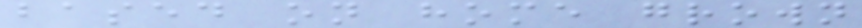based on home grown
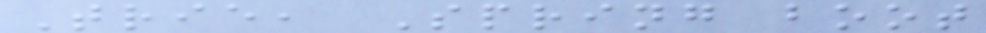Trie, Spring boot
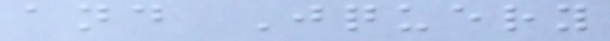and Jquery
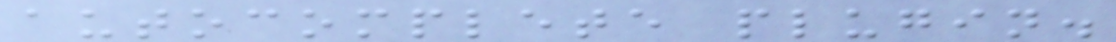autocomplete plugin.
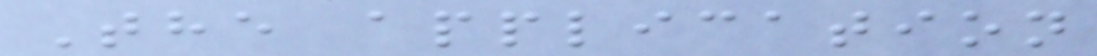The application
